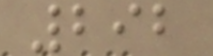292
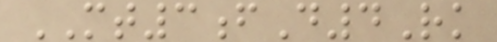MT3fD4Rk
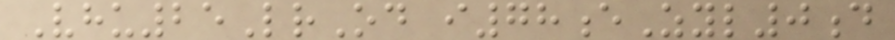Vhu25LrOd i78eZyl0d
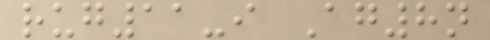rug11-i Ag8n
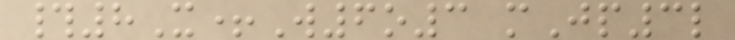#8X+W6o3 mJp3l
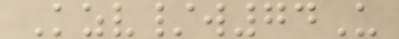Kzv/w74U
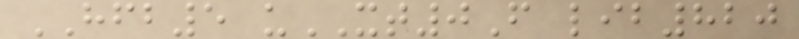HFB5 uXT0F lib820
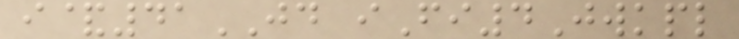i&41JD iFi4Jwkpl
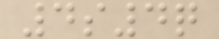4s4q
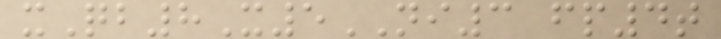xQb8X5NI3 fp4t
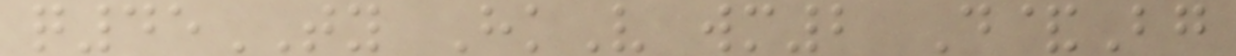q45TY HkV wm2 D&Bg
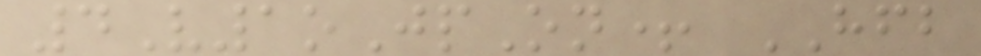4V1oJpOn+ HFB
